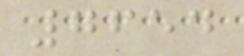7654
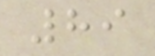89
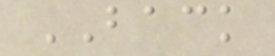BACK
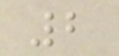2
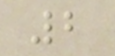2
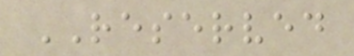RESERVED
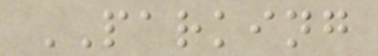PARKING
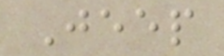Jeep
